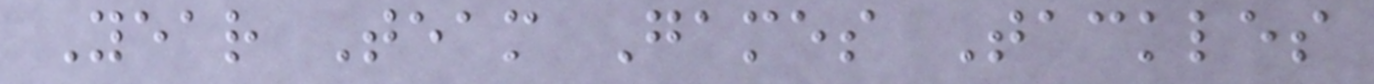Year Team Games Tackles
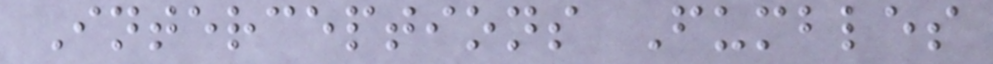Interceptions Fumbles
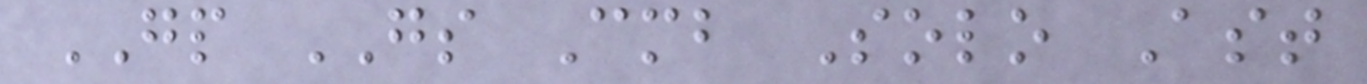GP GS Cmb Solo Ast
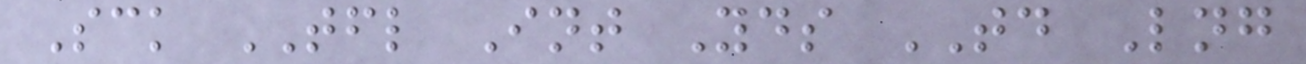Sck TFL Int Yds TD Lng
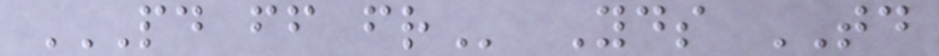PD FF FR Yds TD
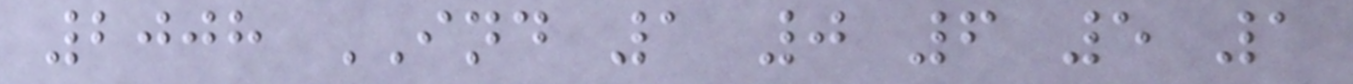2008 IND 1 0 6 5 1
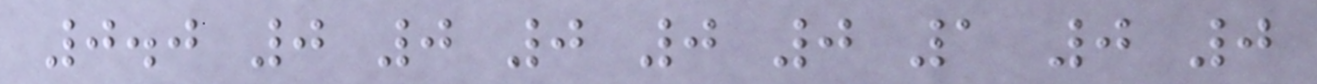0.0 0 0 0 0 0 1 0 0
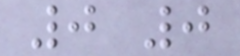0 0
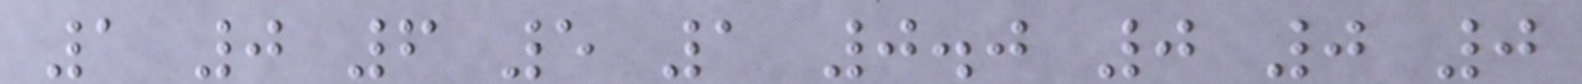1 0 6 5 1 0.0 0 0 0
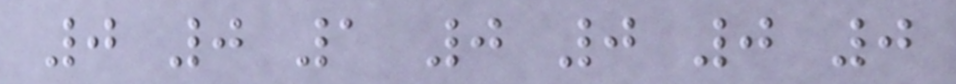0 0 1 0 0 0 0
